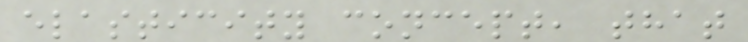elasticity concept, that
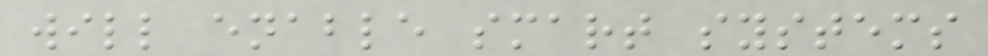will enable smart systems
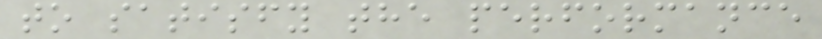to satisfy the performance
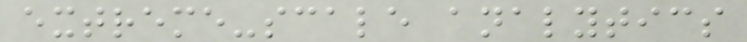extreme-scale analytics
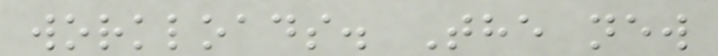workloads. The new
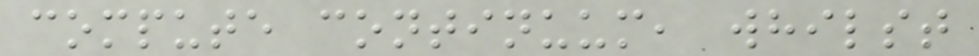compute continuum, whilst
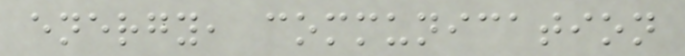energy, communication
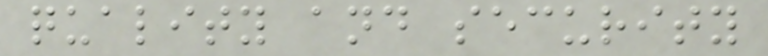quality and security
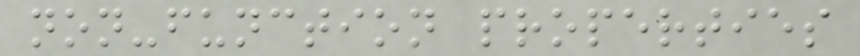non-function properties
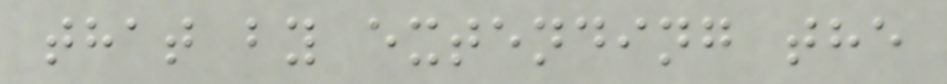that by extending the
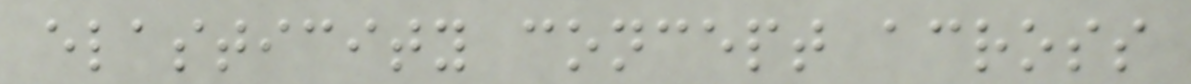elasticity concept across
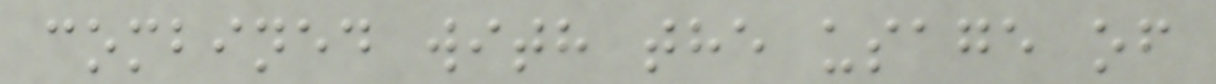combined with the usage of
